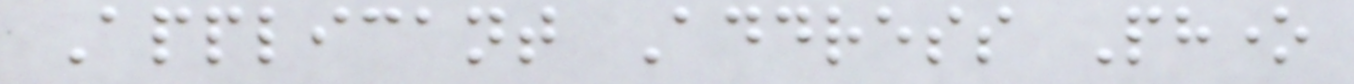Applicant Address Phone
